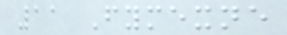11 Fymexne
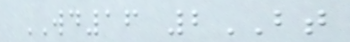WD16 2BT
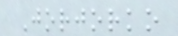Jorjorko
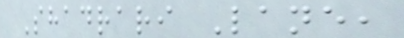Shadrari Lane,
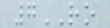7RO
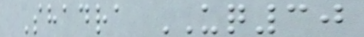Shadra UQ30
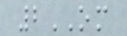2OM
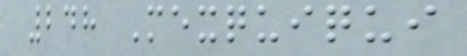248 Mexquiqui
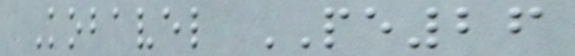Kobavel PE26
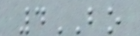4BO
